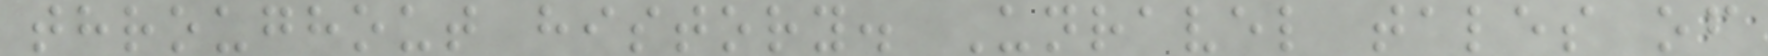throughout history. Unravel tales of
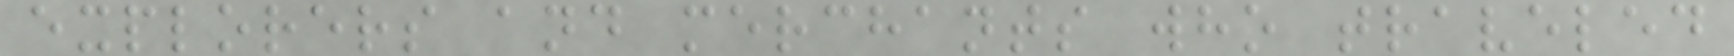explorers and merchants who traveled
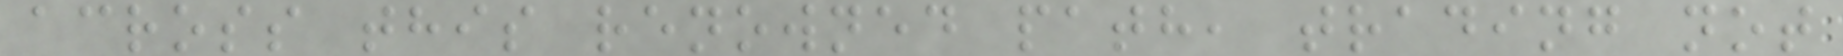across this renowned path, trading not
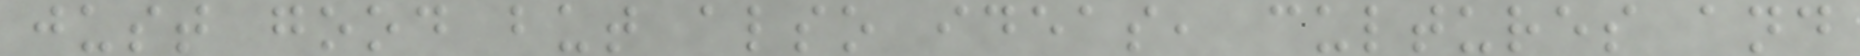just good but also ideas, cultures and
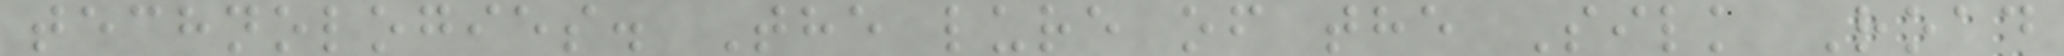technologies. The lure of the Silk Road
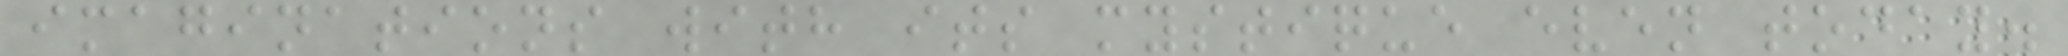imaginations with its mystique even today.
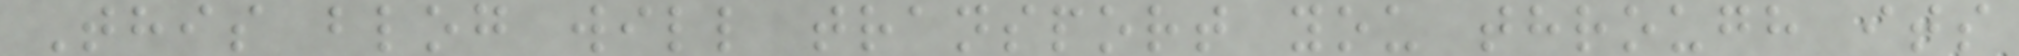This blog will transport you through its
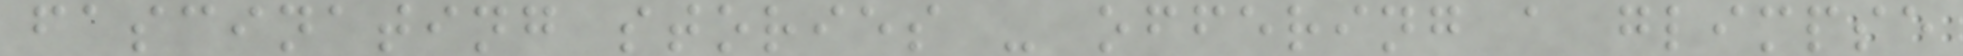fascinating stories - offering a glimpse
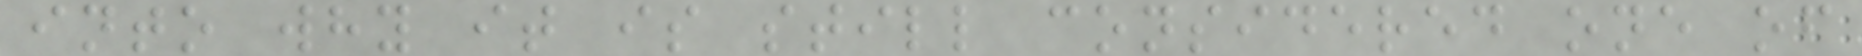into why it is still considered one of
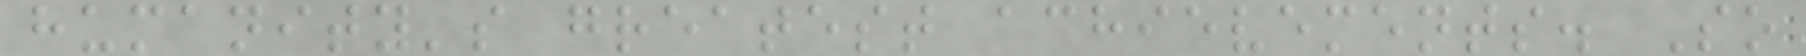humanity's greatest achievements. So
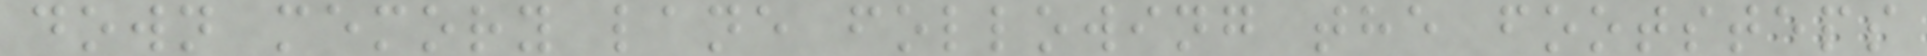down memory lane following the footsteps
